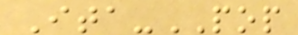Ita-POP
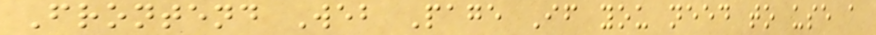Frontend Web Page If you need to use a
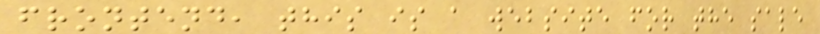frontend, this is a website for the sale
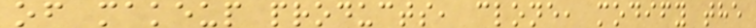of makeup products, clone, modify the
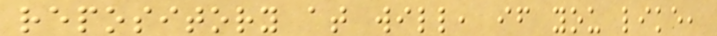repository at will, if you like,
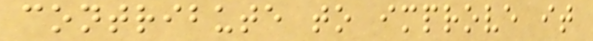contribute to improve it
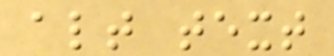alt text
